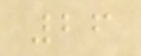26
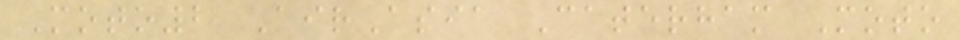Moto2 AirAsia Caterham Moto
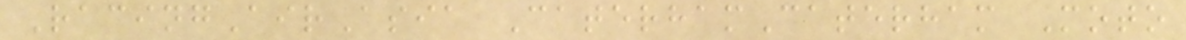RacingAirAsia CaterhamCaterham Moto
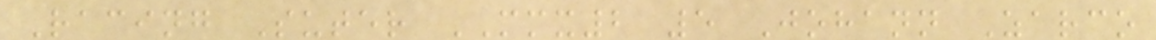Racing Suter MMX2 5 Johann Zarco
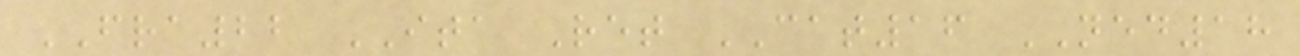FRA22 ITA Ret CAT16 NED18
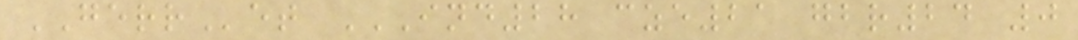GERRet IND28 CZE21 GBR24 0
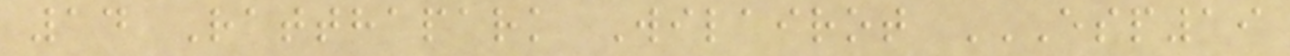14 Ratthapark Wilairot ESP19
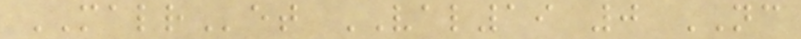MALRet VAL19 0 NC
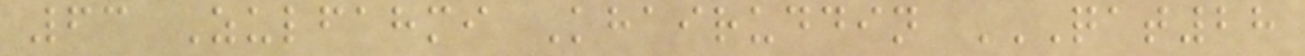63 Zulfahmi Khairuddin QAT28
